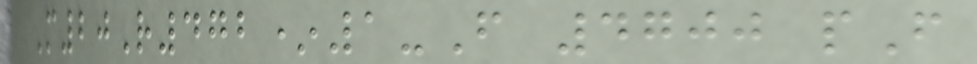M20R472*1-F 4700 pF
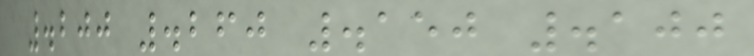.200 .260 .150 .100
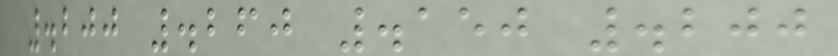.200 .260 .150 .200
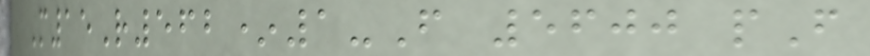M15R562*1-F 5600 pF
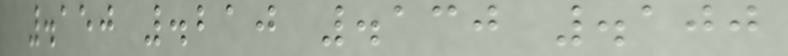.150 .210 .130 .100
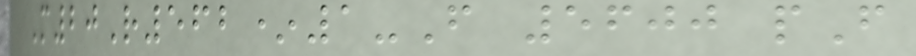M20R562*1-F 5600 pF
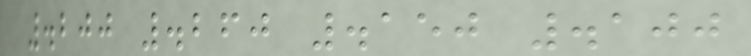.200 .260 .150 .100
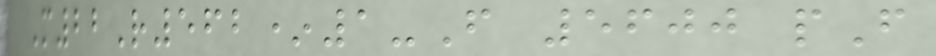M22R562*1-F 5600 pF
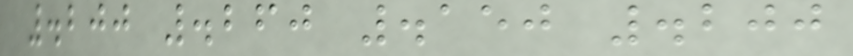.200 .260 .150 .200
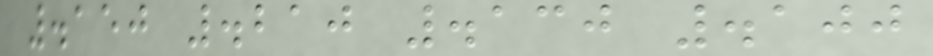.150 .210 .130 .100
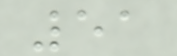51
